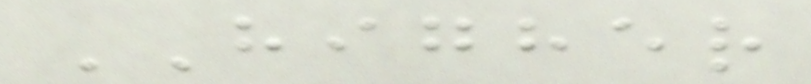HIGHER
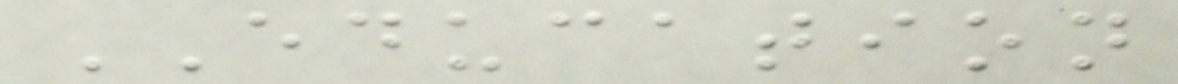EDUCATION
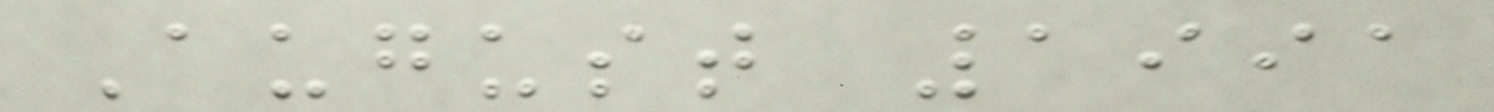August 1991
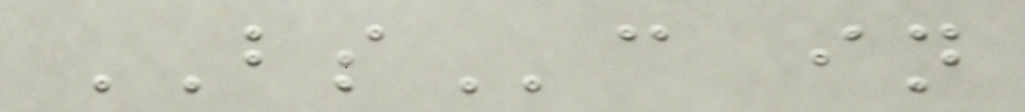BSc in
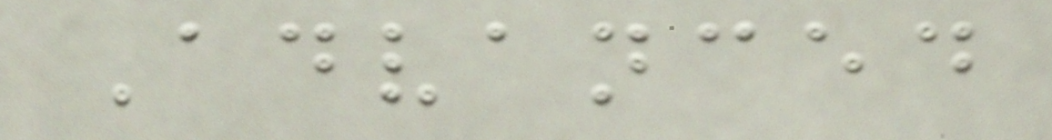Advanced
